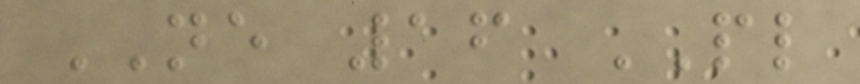NE 16 PL
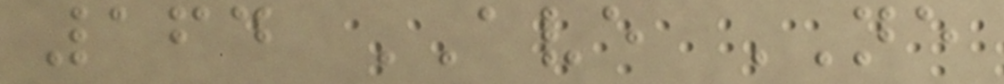164 AVE NE
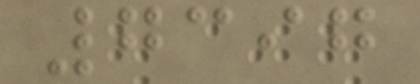7397
